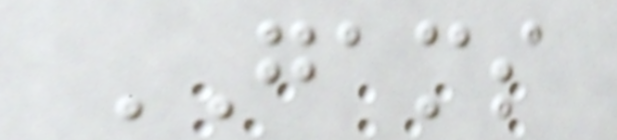GAMS
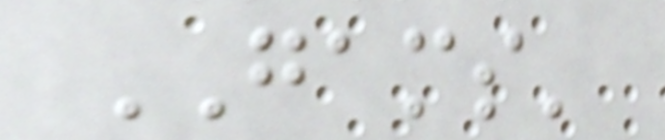GAMS'
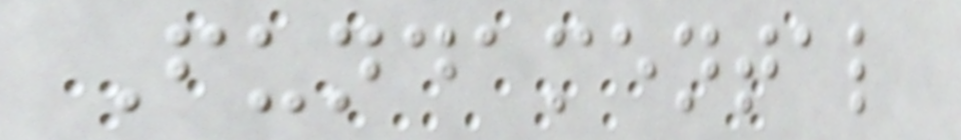Fundamental
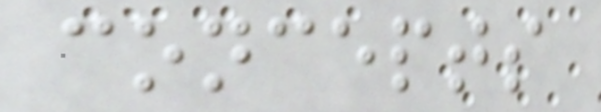concepts
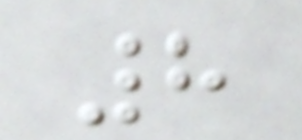8
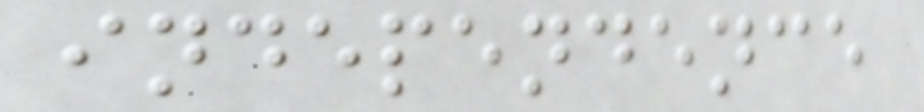independence
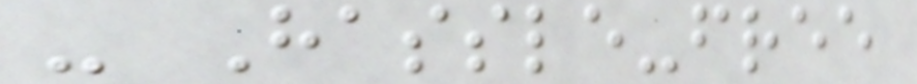- Hassle-free
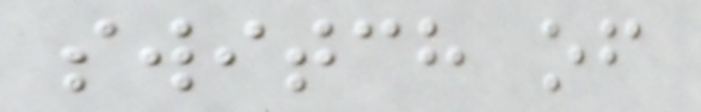switch of
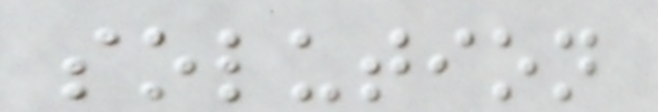solution
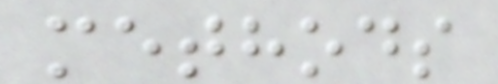methods
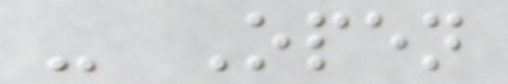- Open
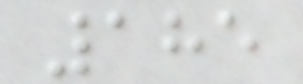185
